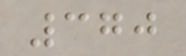370
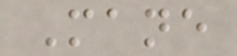Mane
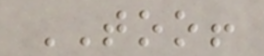TOO!
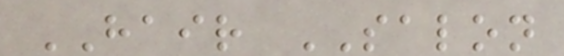HAIR SALON
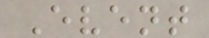Event
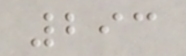293
